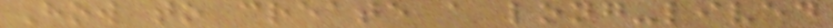How to create a long-lived
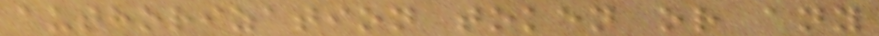authorization token or any
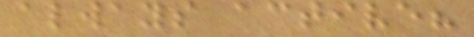always active?
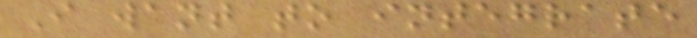I want to integrate
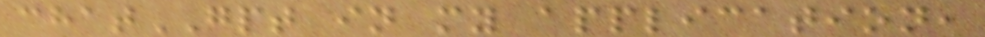chatGPT in my application,
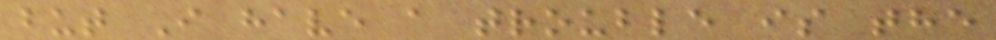but I have a trouble is the
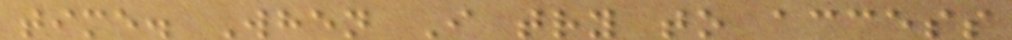time. When I try to access
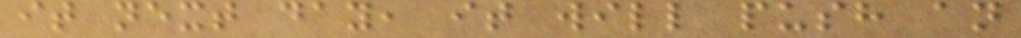it next day, it will push an
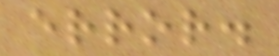error.
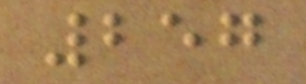257
